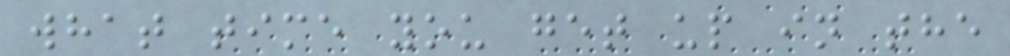what time you get up in the
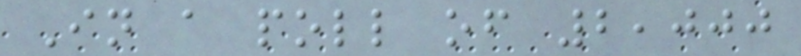In a poll of 2,000
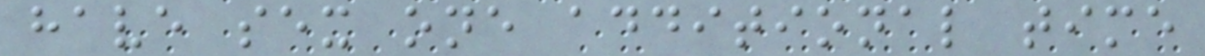have sex one additional time
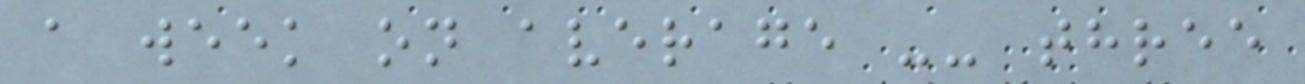a week on average -- three
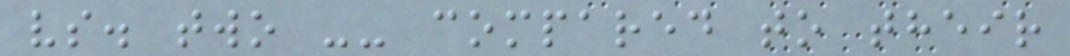vs. two -- compared to their
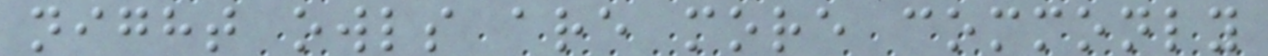night owls are more commonly
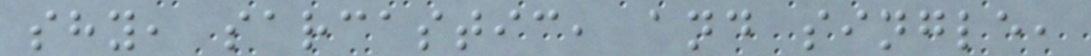shy, sarcastic, and single,
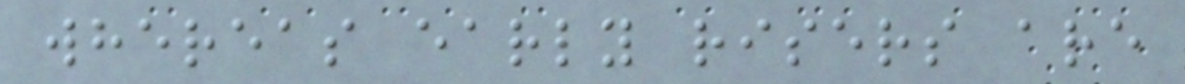whereas early risers are
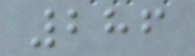286
